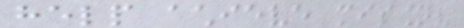help achieve mission?
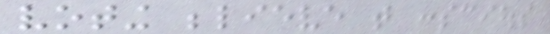voting believe that conscious
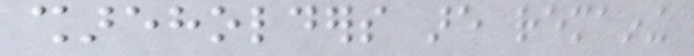shareholders are remaining
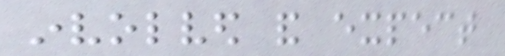involved and expect
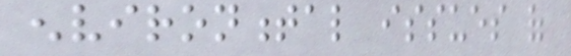environmental issues of
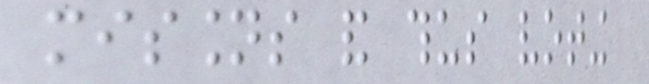missions and thus voting
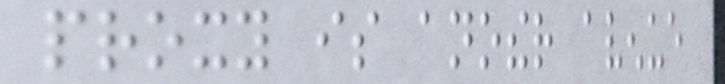proxy is another avenue
